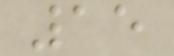15
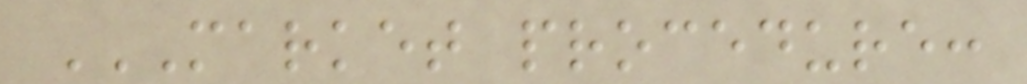MARKET PROCEDURE:
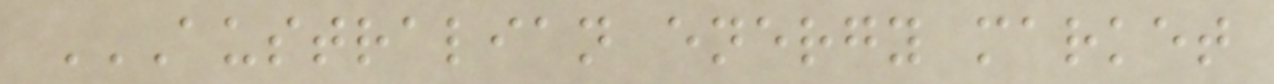AUSTRALIAN ENERGY MARKET
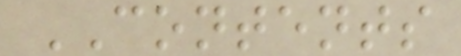CONTENTS
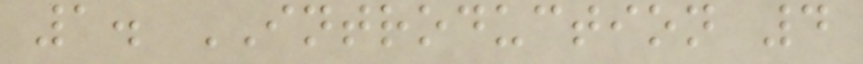1. INTRODUCTION 4
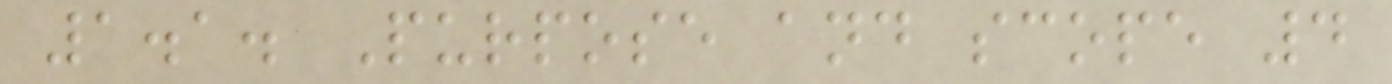1.1. Purpose and scope 4
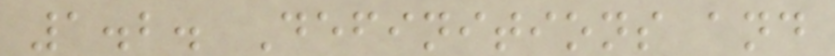1.2. Definitions and
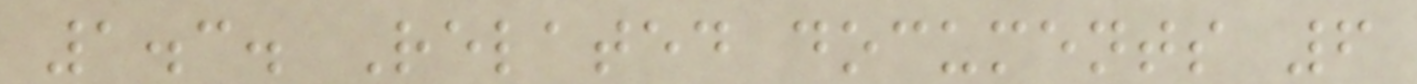1.3. Related documents 6
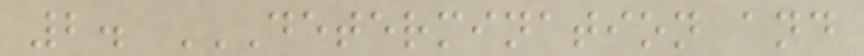2. DETERMINATION AND
